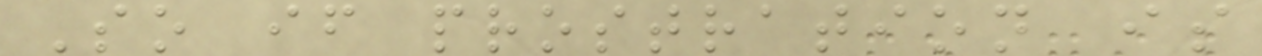So if prostration is
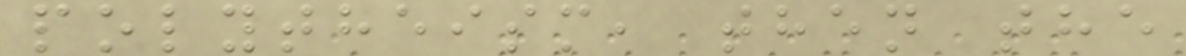polytheism, then the
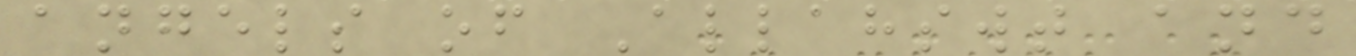angels of Allahswt and
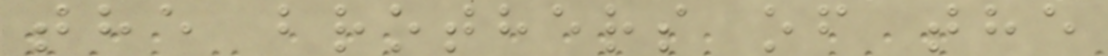the brothers of the
